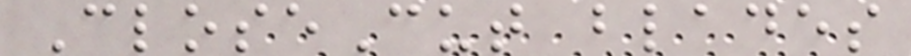CloseCut blades
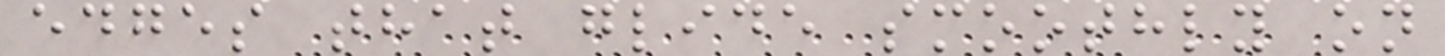edges that glide smoothly on
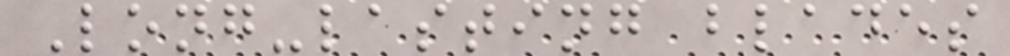Long-lasting blades
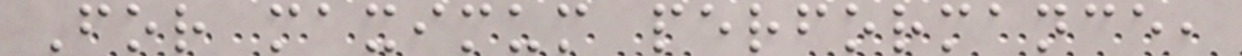For maximum performance,
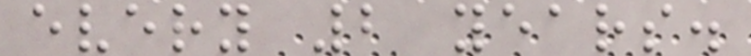every 2 years.
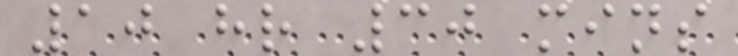10 hr 30 mins
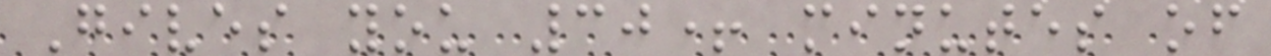Gives you 30+ minutes of
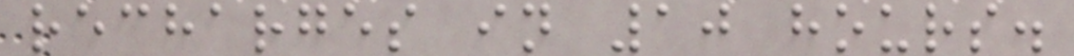recharges in 10 hours.
